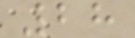28
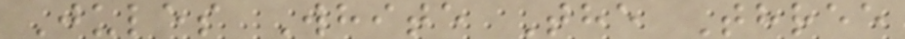Jules White The Three
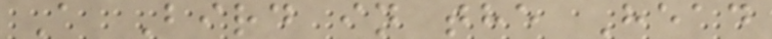A Bird in the Head
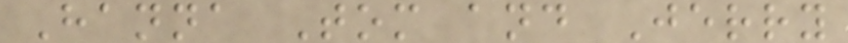Hanna Tom and Jerry
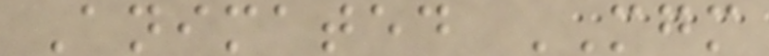Animated MGM
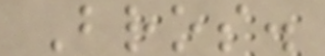Bros.
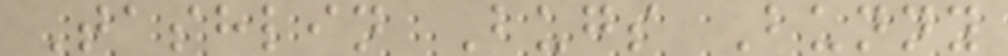Tashlin Bugs Bunny
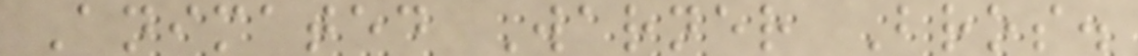Animated Warner Bros.
